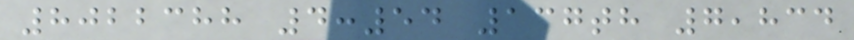8022388 4:54 137th 7,834
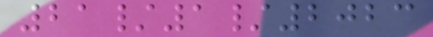21/1/2023
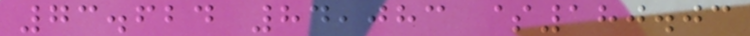73.624 84,083 $180.03
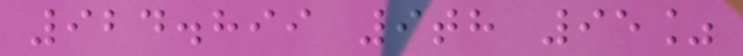924.899 9th 95%
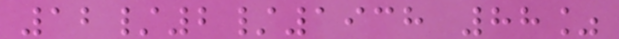12/2/1938 88%
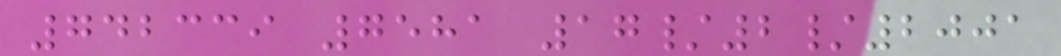742339 7581 17/2/2001
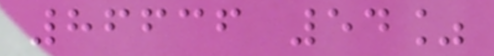86636 54%
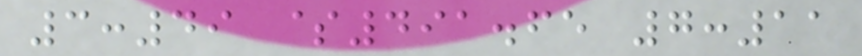3:49 $491.65 7:11
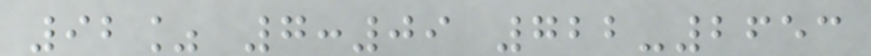92% 7:09 722-2653
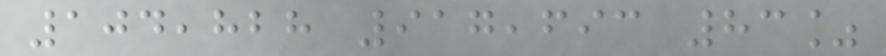104,828 917,693 83%
